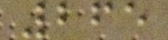265
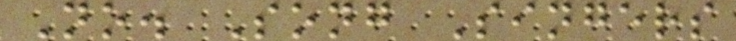No. Song Singers
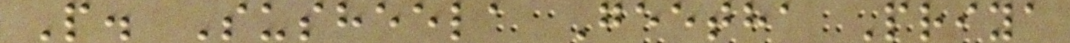P. Susheela Geetha Priya
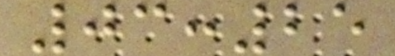03:25
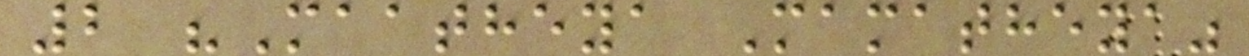2 "Maatheya Mamatheya"
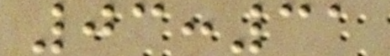03:31
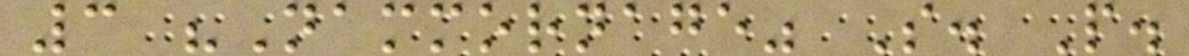3 "Nammornage" S. P.
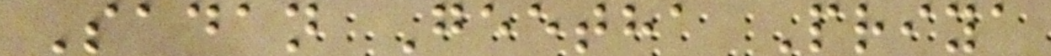Sadan Geetha Priya
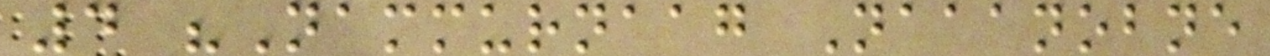4 "Nammurnaag Naaanobne
